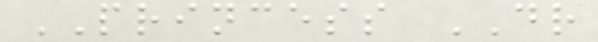PRINCESS DR
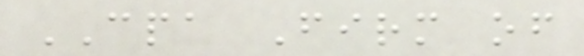CPA Firm of
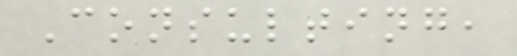Consulting,
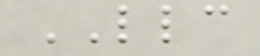LLC
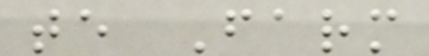te Farm
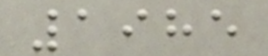1985
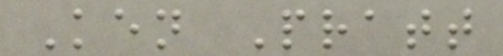Ken Pratt
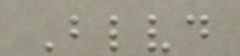Blvd
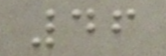46
